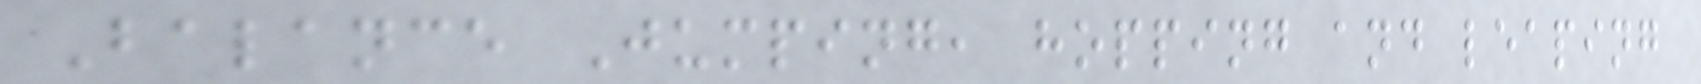Balance Jumping, hopping and leaping
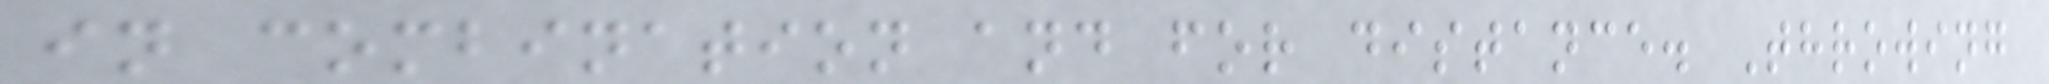in combination and for distance. Throwing
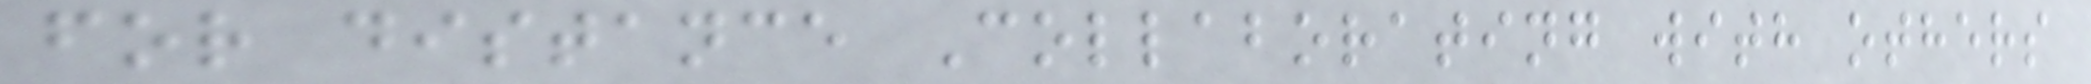for distance Collaborating with others
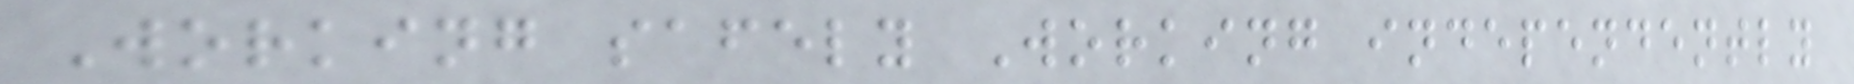Working safely Working independently
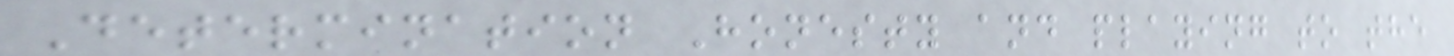Determination Honesty and playing to the
